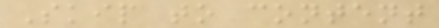Skip to content
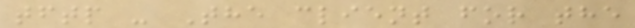tftp - The client for the
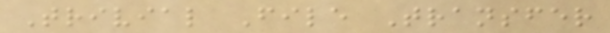Trivial File Transfer
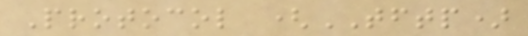Protocol (TFTP)
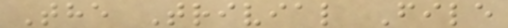The Trivial File
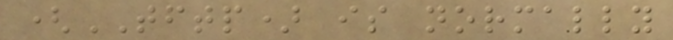(TFTP) is normally
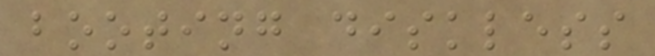booting diskless
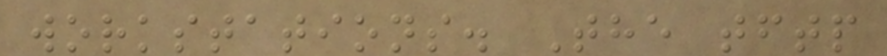workstations. The tftp
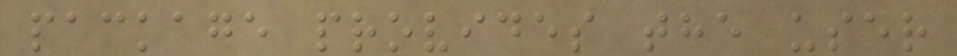package provides the user
